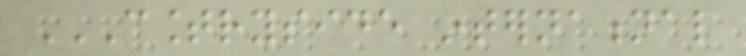COUNTRYSIDE INTERNATIONAL
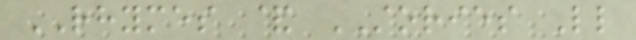RHYMES & STORIES Little
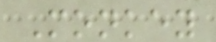Monkey
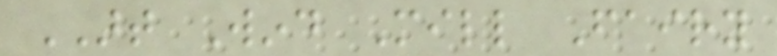ART Wind Mill Fairy
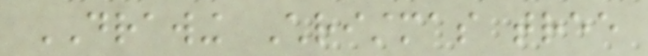DRAWING Christmas tree
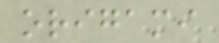origami
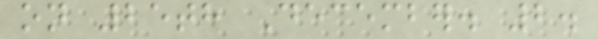on 25th December. 2.
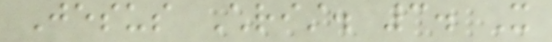Jesus Christ. 3. It
